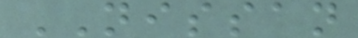NISSAN
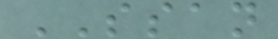SSAN
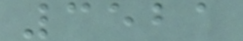3521
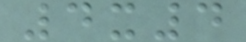4x4
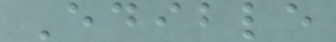Edible
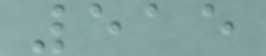515
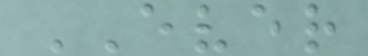EVER
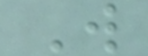W
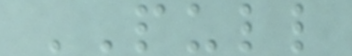PULL
